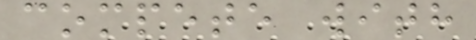compete with
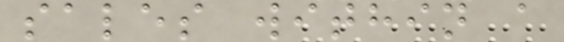sales within a
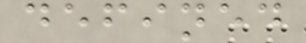defined
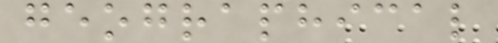geographical
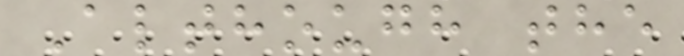Although the
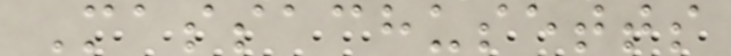Massachusetts
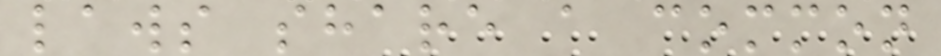laws share a common
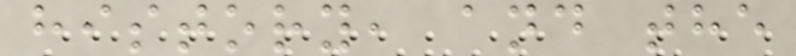history, and the
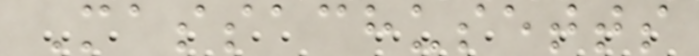Massachusetts
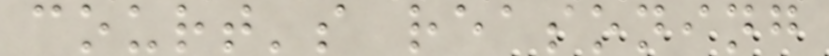court's reasoning
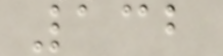132
